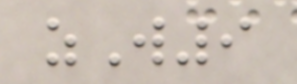zW9
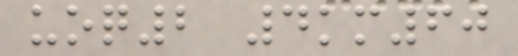uoq2 4km60
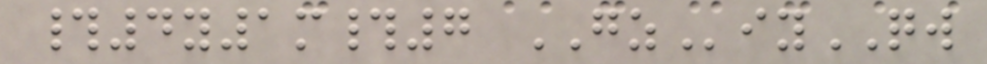#4y1m#7 GZiyQW
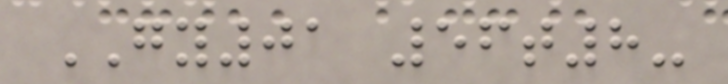GY01 56t8-
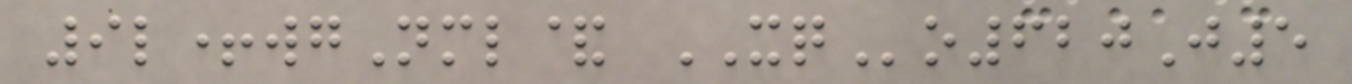9l+wgNml& XQo620J5
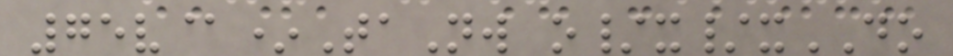75v@*TaNw o/x/xDO
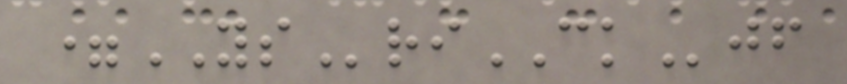=YSriCKjf
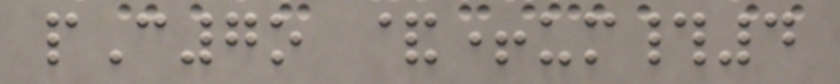pC7o &+um#4
